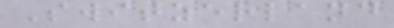Switzerland
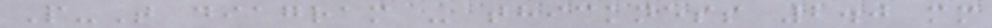P-T diagram - thickness 2.0 mm
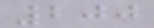200
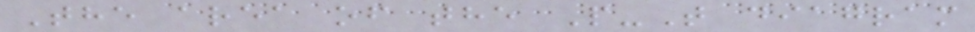The area of the P-T diagram
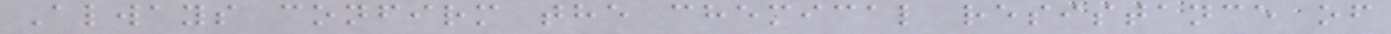Always confirm the chemical resistance of
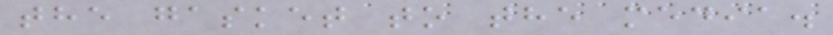the gasket to the media.
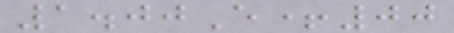1.00E+00
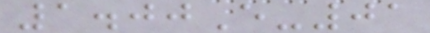1.00E-01
